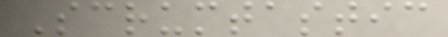Scrumtastic
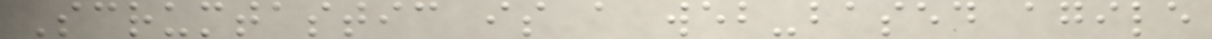Scrumtastic is a web-based agile
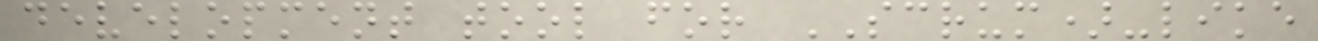development tool for SCRUM)-like
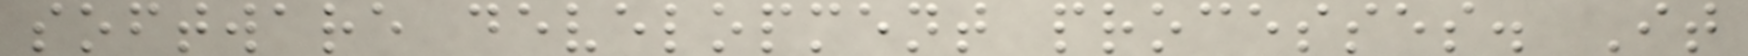software development processes. It
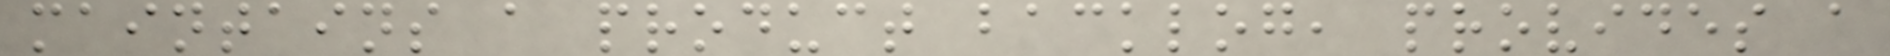maintains a product backlog, provides a
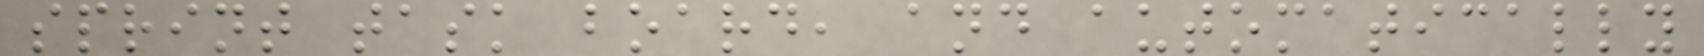sprint task board, and automatically
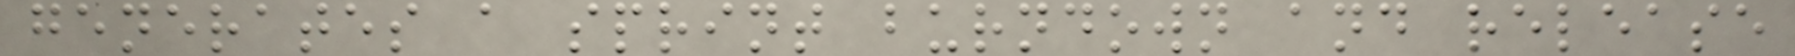generates a sprint burndown and release
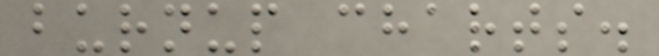burnup charts.
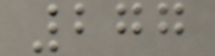277
